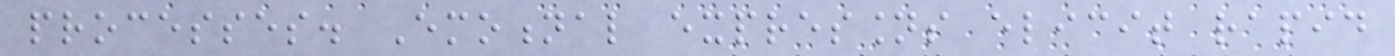processes. Emotional expressions elicit rapid
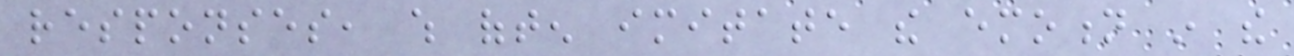responses, which often imitate the emotion in the
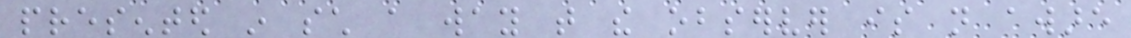presented in such a way that the observer is not aware
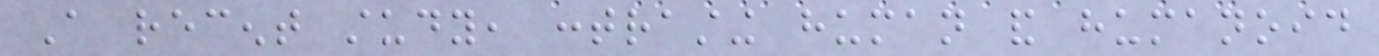A recent study, contrasting human and humanoid
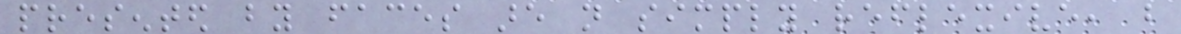presented by faces are not simply reflexive, but
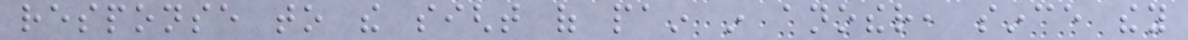response to the sight of pain in another, since they
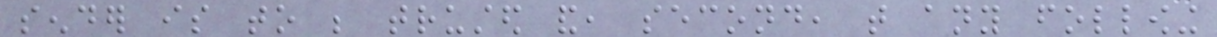sender is to be trusted and, second, that any following
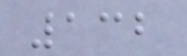132
